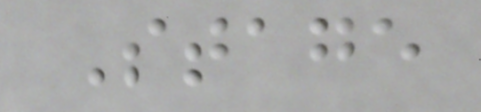Stage
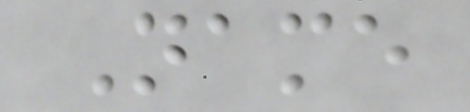Name
